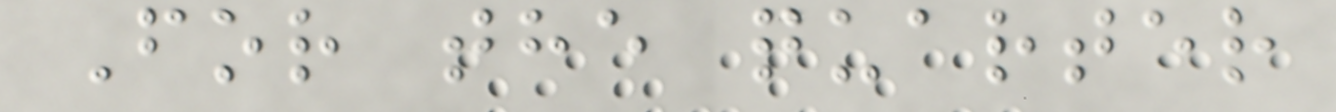For the quarter
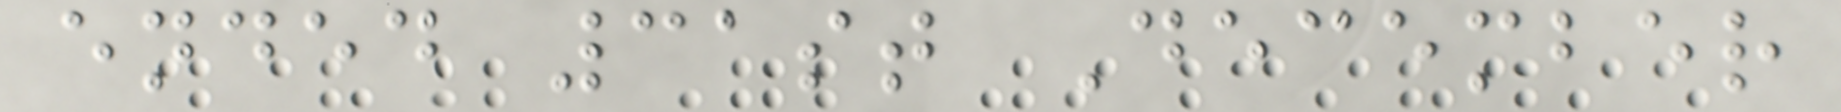ended 31st December
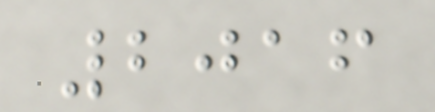2016
